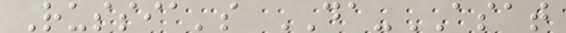Russia's DA-ASAT
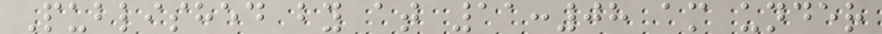Published by at 11:08 am under
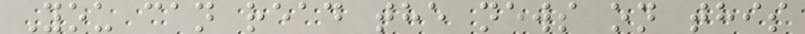You can read the news on this
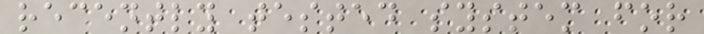recently tested system for
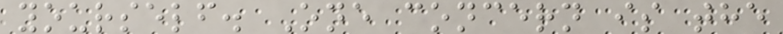yourself. One concern is the
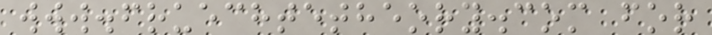www.fruechtetheory.com for
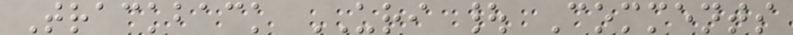Trackback URI | Comments
